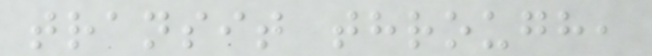transit through,
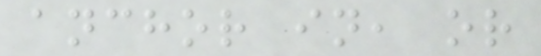anchor in, or
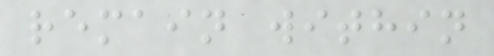remain within
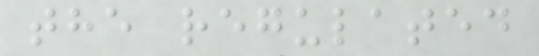the regulated
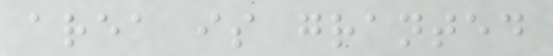area is granted
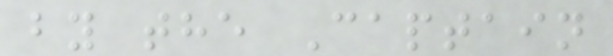by the Captain
